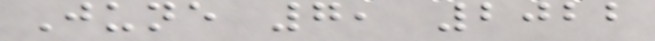June 7, 2022
